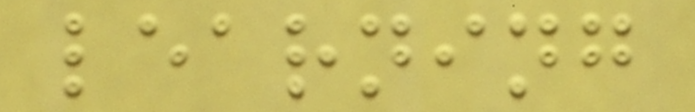learning
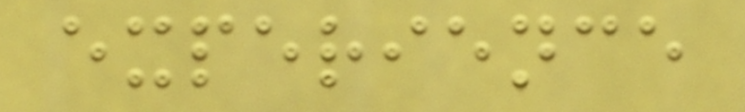experience
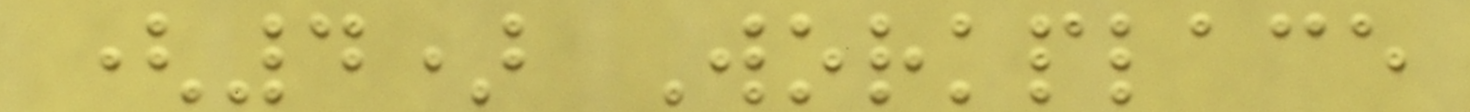(4) Workplace
